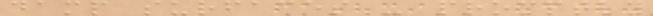damp surfaces - promptly
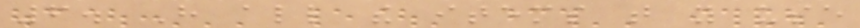6. Have all the items that you use
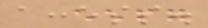access.
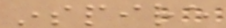inspire
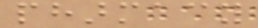pharmacy
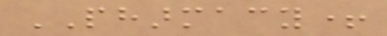PHARMACY+
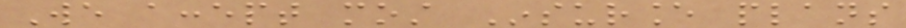We accept most Insurance plans
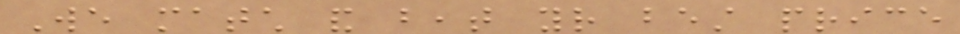We match and beat your best price
